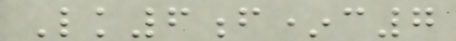Lk6f*c7
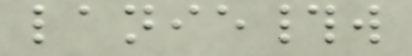lanie#w
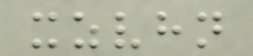xzvhn
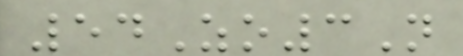54Zo3N
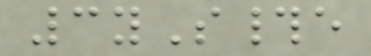3yS#e
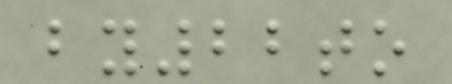by22to
